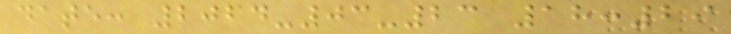date: 2024-03-23 18:29
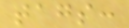tags:
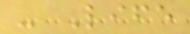- Life
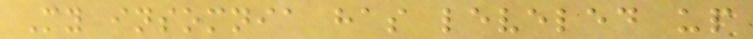My insomnia has leveled up
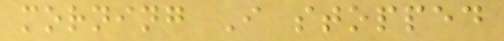morning I stopped
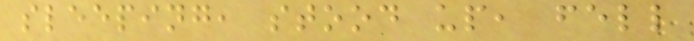sleeping, stood up, fell
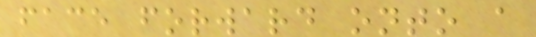face forward onto a
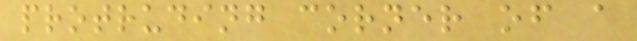protruding corner of a
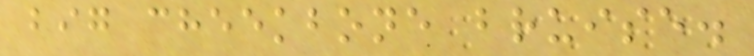big cheekbone bruise.
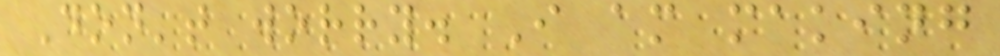Don't worry. I am making
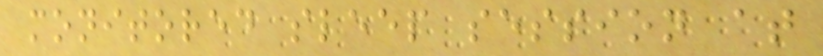monitored sleep session at
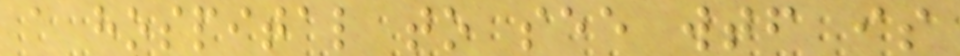a hospital to see wtf is
